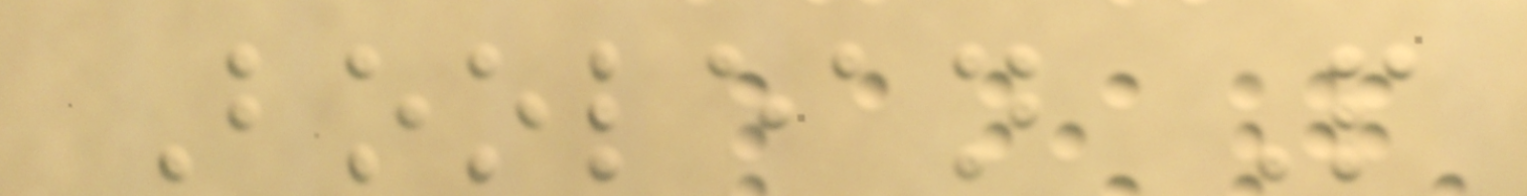Boolean P
